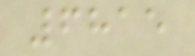6815
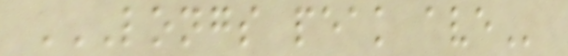LONGS PEAK AVE
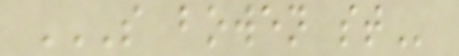S BOWEN ST
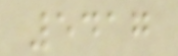5417
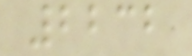2232
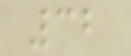32
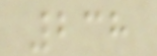238
